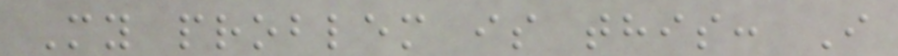My problem is this: I
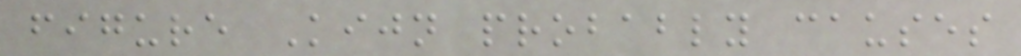figure Kijn probably causes
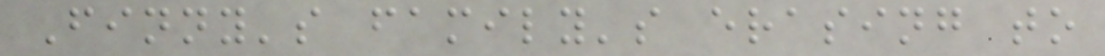Finny's family's erasing to
